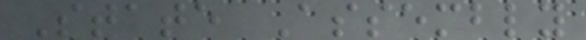State Assembly
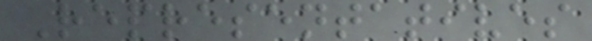Representatives
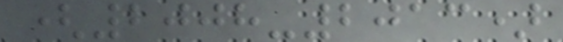(2008-2013)
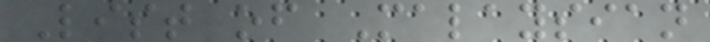List of Malaysian
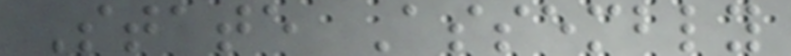State Assembly
